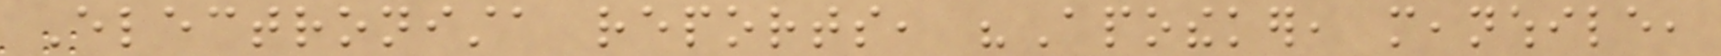Electronista reports, "Apotheker, meanwhile,
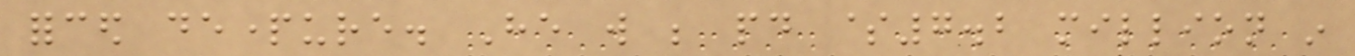forced departure. He will be paid $7.2 million in
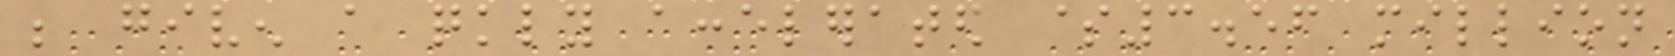be given a quickly accelerated $3.56 million
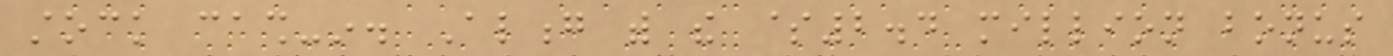stock cash-in. Along with the $2.4 million bonus
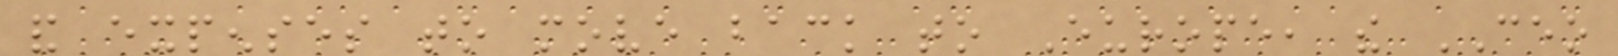and expenses to move back to Europe, the CEO
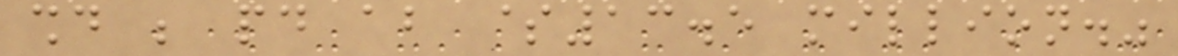should be paid about $13.5 million."
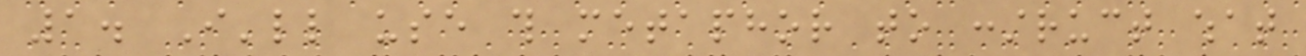1. I'll use this metaphor to construct what
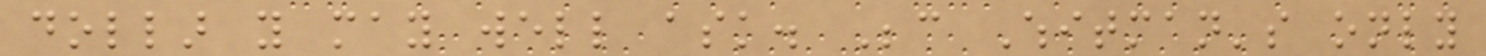dollar you may well ask. Because Whitman's only
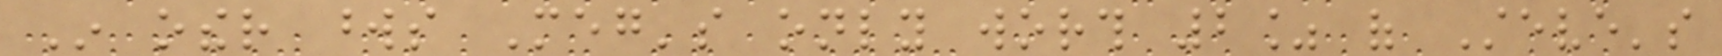In other words Meg's only worth 2% of Steve's
